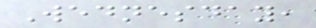Wednesday,
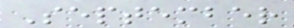September
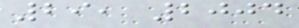29, 2004
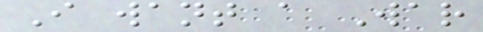I want a War
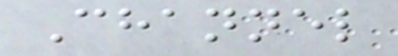Channel
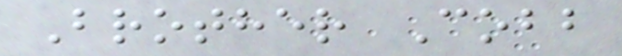Brother Cobb
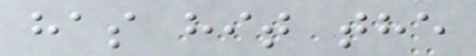has hit the
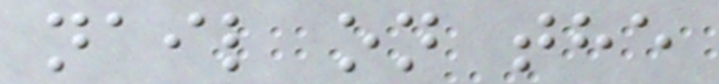nail on the
